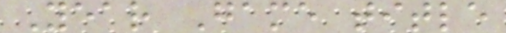Year Game title
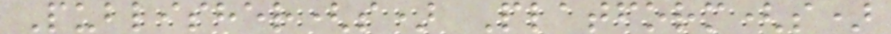Publisher(s) Platform(s)
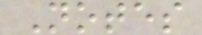Notes
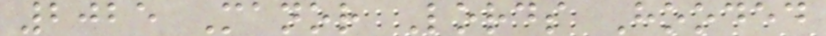2025 Manor Lords Hooded
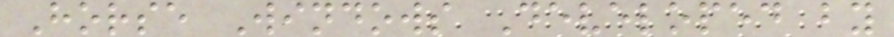Horse Windows Developed by
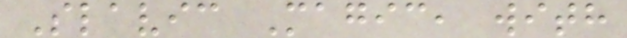Slavic Magic, with
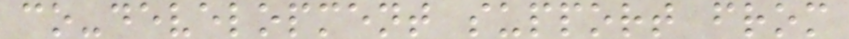co-development support from
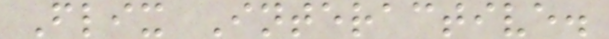Flix Interactive.
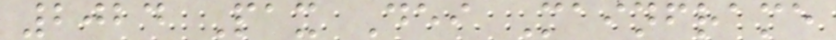2024 Pax Dei Mainframe
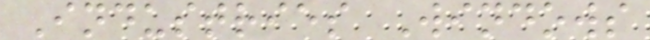Industries Windows
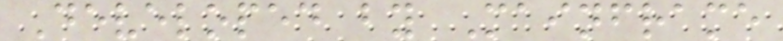Developed by Mainframe
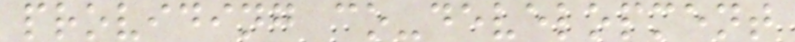providing co-development
